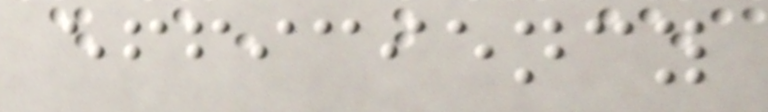efficiency
